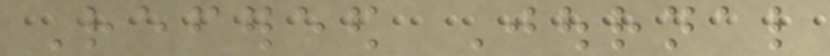Refereed Journal
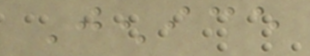Jenice
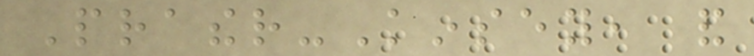Prather-Kinsey, and
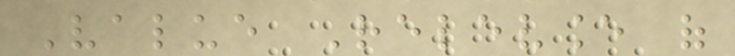Value Relevance of
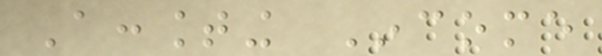Accounting Income
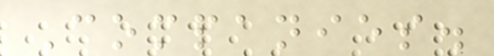Companies.
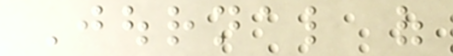Journal of
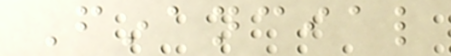Financial
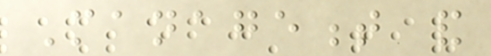Management and
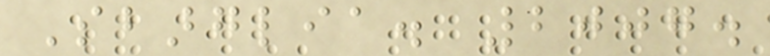Sbarglia. 2007.
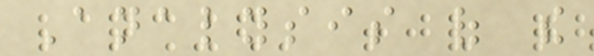Analysis of the
